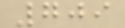709
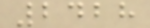2428
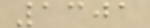1301
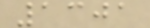1301
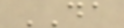DA
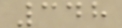348
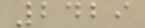2429
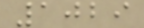1029
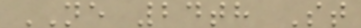NE 24th St
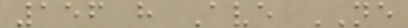156 h Ave NE
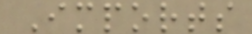Imports
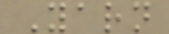Yarn
